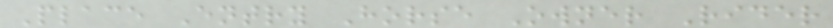Place Entry Horse Owner Rider
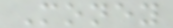Money
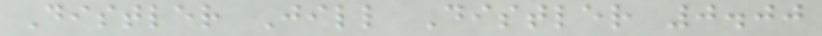Distler Jill Distler 0.00
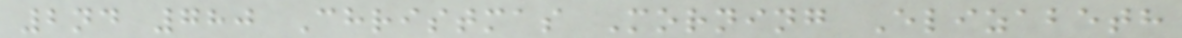2nd 780 Christmas Morning Elizabeth
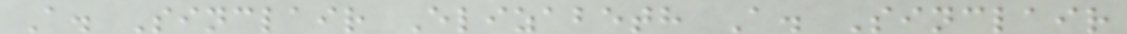A. Sinclair Elizabeth A. Sinclair
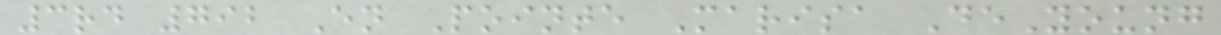3rd 792 En Pointe Marisa DeYoung
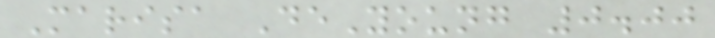Marisa DeYoung 0.00
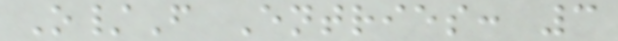O/F Entries: 3
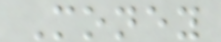Money
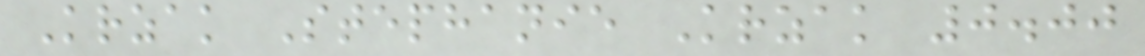Krzak Stephanie Krzak 0.00
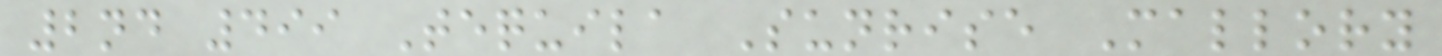2nd 499 Tequila Sunrise Mallory
